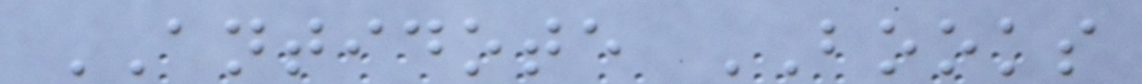ANTIDOTE BOOKS
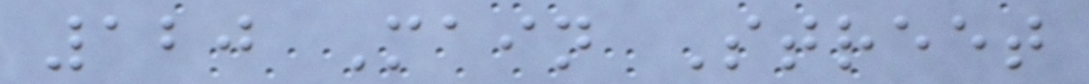120 Main Street
